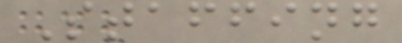Staffing
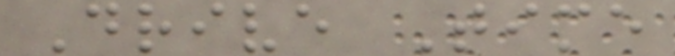Drive Time
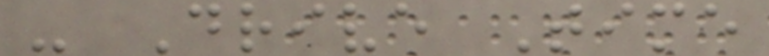- Drive Time
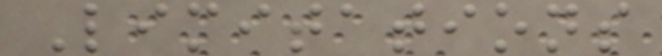Limitations
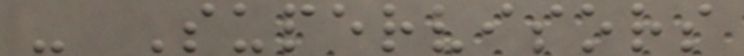- Supervisors
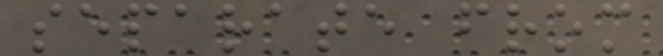separate from
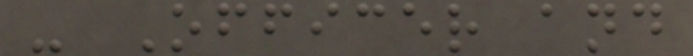- Officer and
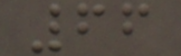66
